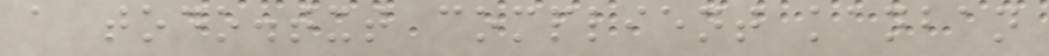a todo.txt complient kanban
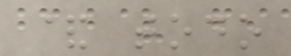& todo
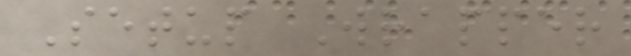Setup Wrapper
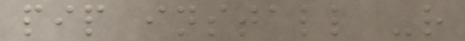pip install -r
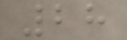28
